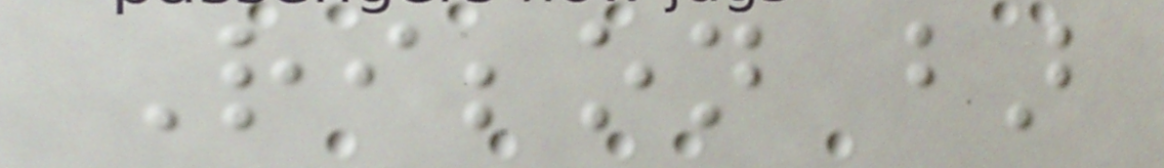Ribbon bar
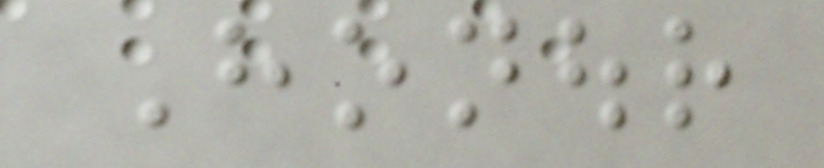Honour
